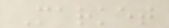Market
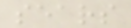sears
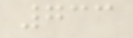733
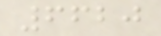6620
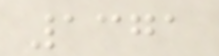1371
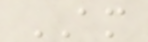AM
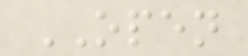OPEN
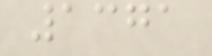1371
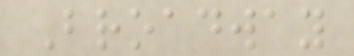Broadway
